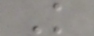K
